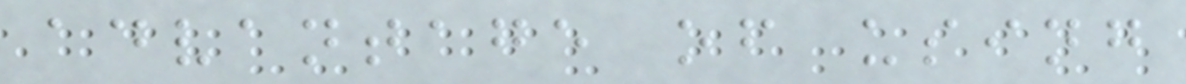advantage of using
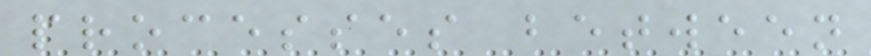processes between
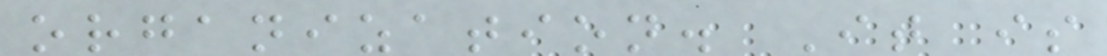organization. It is
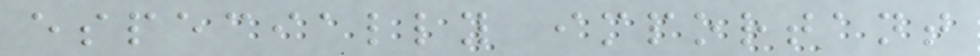especially important
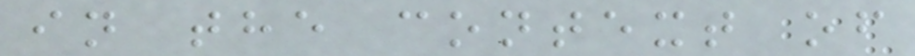in the context of
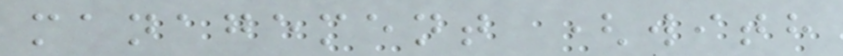management (with
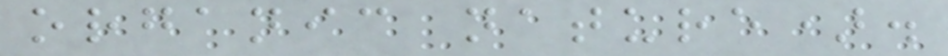organic nature).
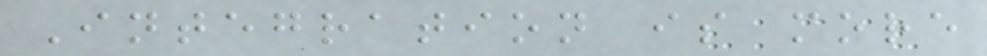Integration is more
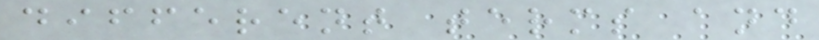different terms and
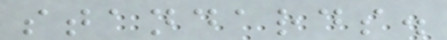standards.
